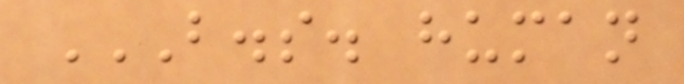B.S. HUMAN
